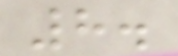8.
